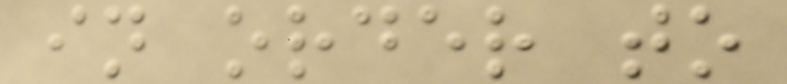in order to
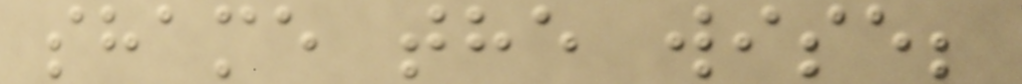shame the wise;
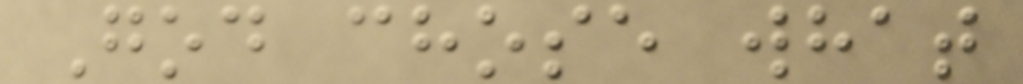God chose what
